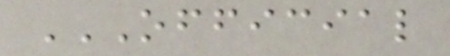OFFICIAL
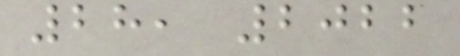28, 2022
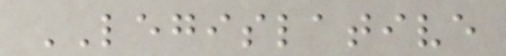LEGISLATIVE
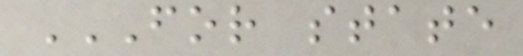FOR STATE
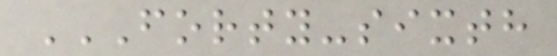FORTY-SIXTH
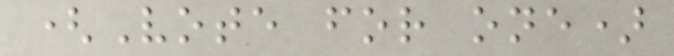(Vote for one)
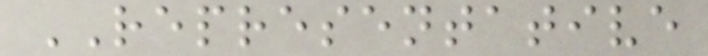REPRESENTATIVE
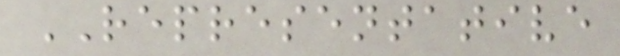REPRESENTATIVE
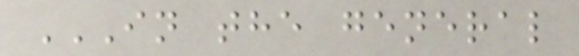IN THE GENERAL
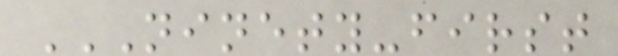NINETY-FIRST
